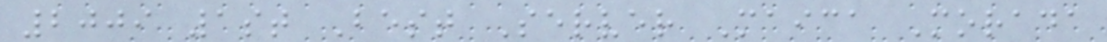2009 1st Best Server Maica Morada
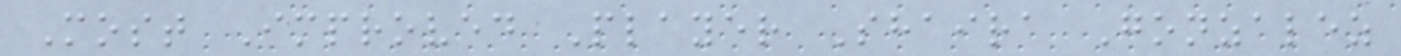Most Improved Player Shaira Gonzalez
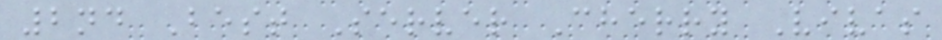2nd Best Server Cherry Vivas
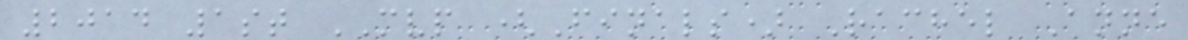2014 1st MVP (Finals) Rachel Anne
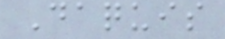Daquis
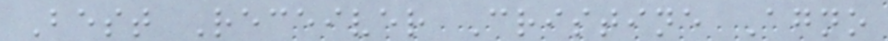Best Receiver Cristine Agno
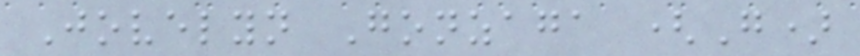Jovelyn Gonzaga (G)
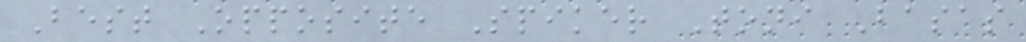Best Opposite Spiker Toni Basas
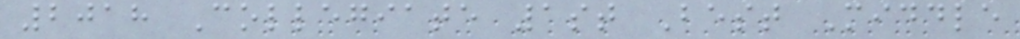2018 Collegiate 1st Best Middle
